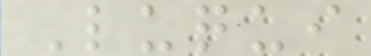Luqui
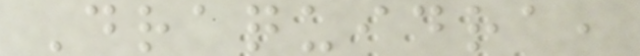Draquidra,
